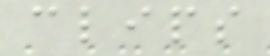clips
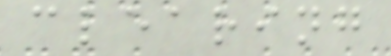clearing
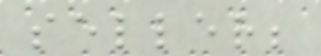seller;
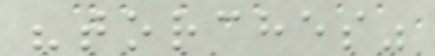"torches"
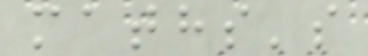maths's
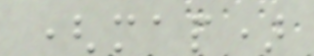(map)
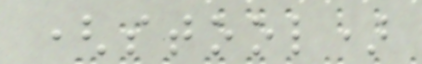(stool)
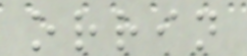orrin
